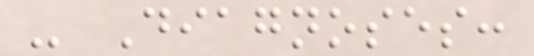- Diagnoses:
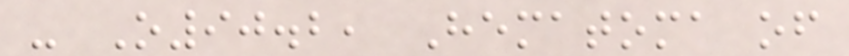- O90.2, Hematoma of
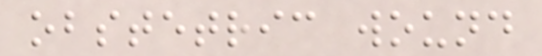obstetric wound
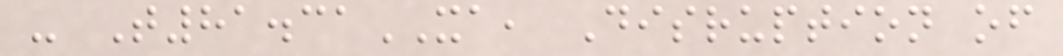- T81.31XA, Disruption of
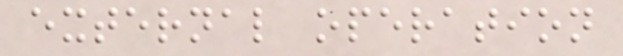external operation
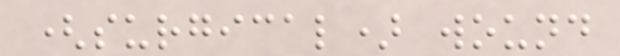(surgical) wound
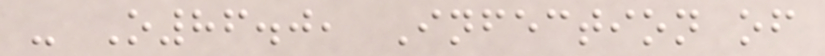- O86.0, Infection of
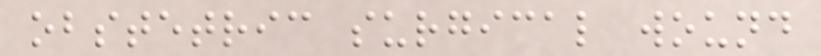obstetric surgical wound
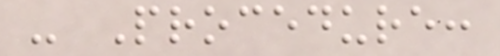- Procedure:
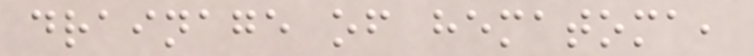drainage of hematoma,
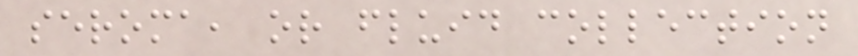seroma, or fluid collection
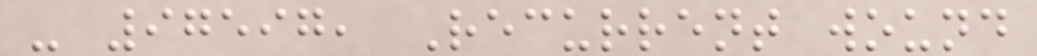- 97597, Recurrent wound
